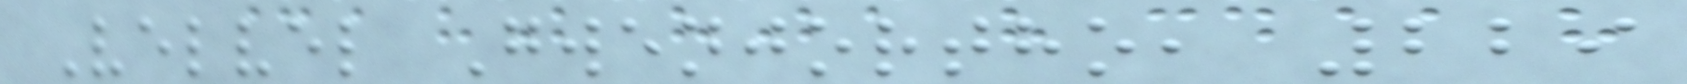Velvel Gwenjortho, 229
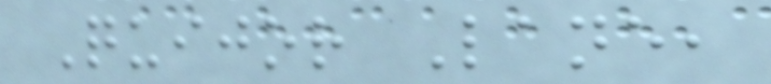Quijor Lane,
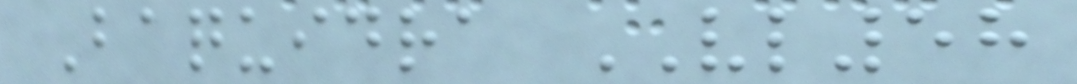Baquidra VL58
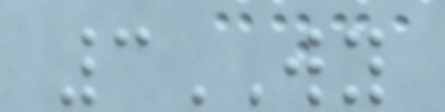3WY
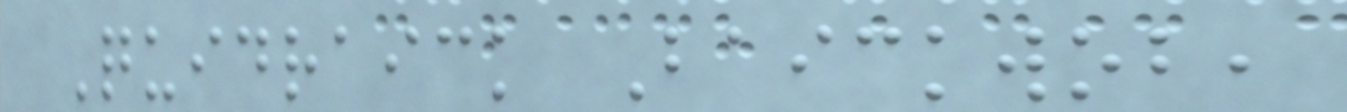Quidraick Baickwob,
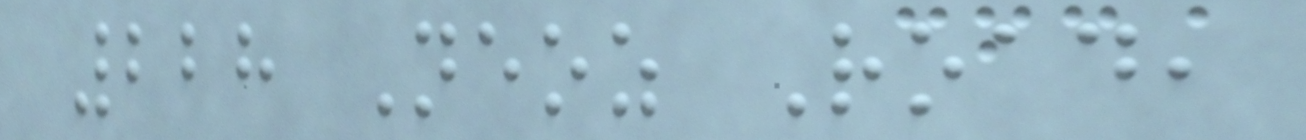228 Neoz Road,
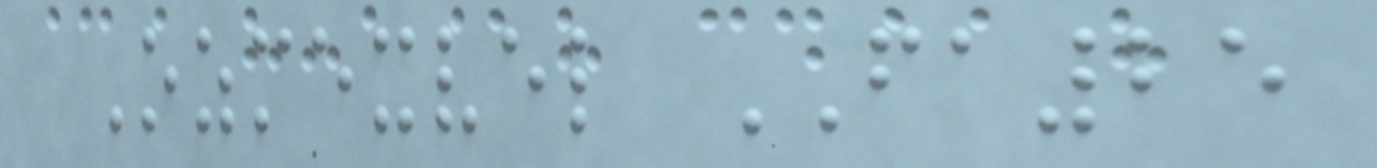Ozmexvel FA25
